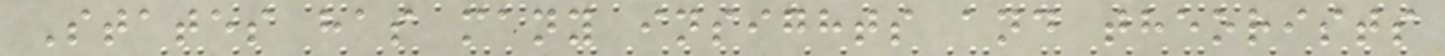States has many insights and theorists
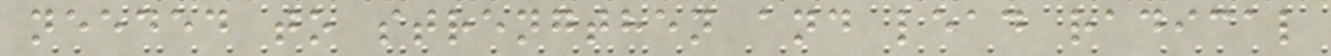needed to strengthen and lead radical
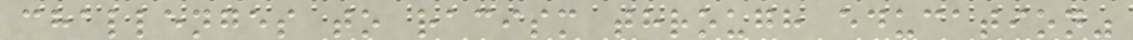challenges to racism through education"
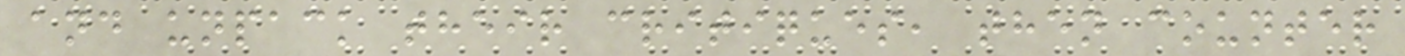and unpack their critiques, then counter
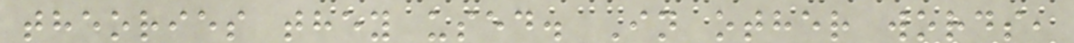theories they used. In other words,
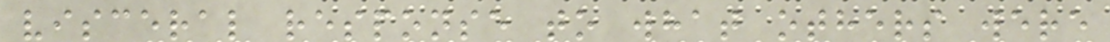visceral response to what others were
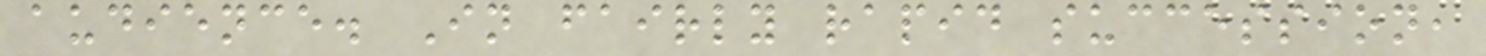audience. In fairly rapid succession,
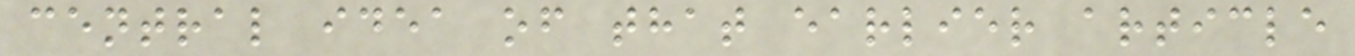central idea of that earlier article
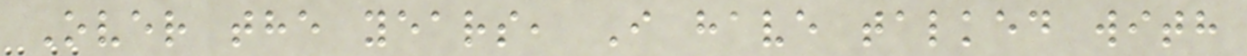Over the years, I have talked with
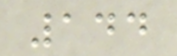144
